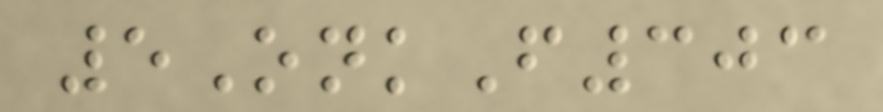5OnkF303
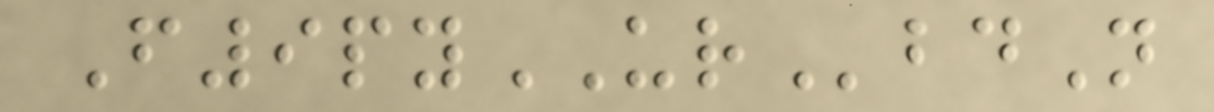F9pyURbdN
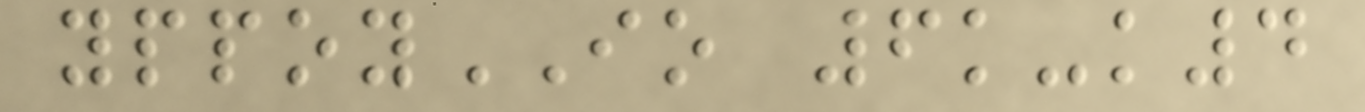yppoyIO 6k-k4
